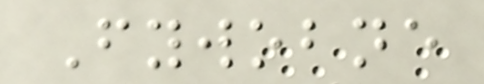Fywobne
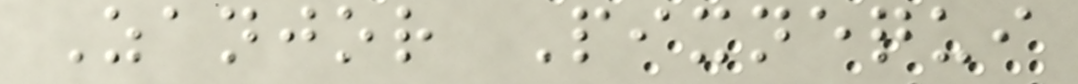Zanjor Pixnequi
